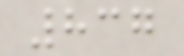837
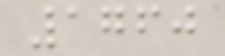1760
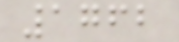1762
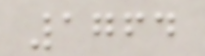1764
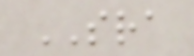SRA
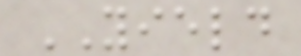YIELD
